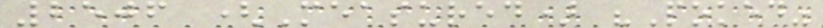2506 (Measured) "Poked"
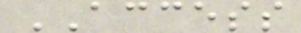ACCESS
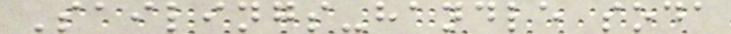Sailings-handle soda
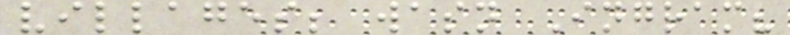villages; wasn Ingram?
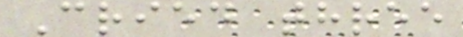Cried three
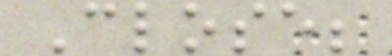Close;
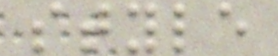style
